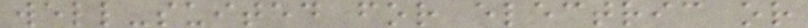well-suited for electric or
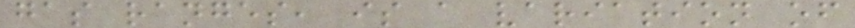gas ranges, is a variation of
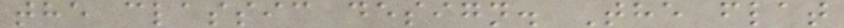the classic design. The flat
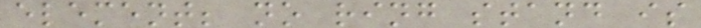element; no ring stand is
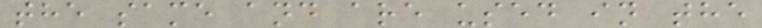the same and are used in the
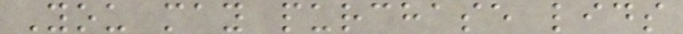You may purchase lids
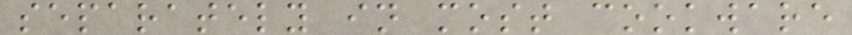separately in most cookware
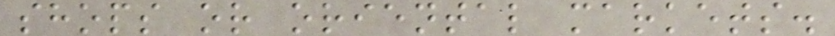shops or oriental markets.
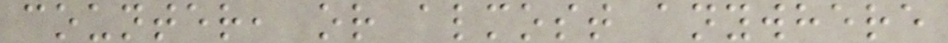counter, or almost anywhere
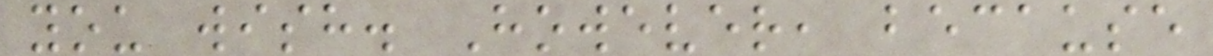you wish. However, because
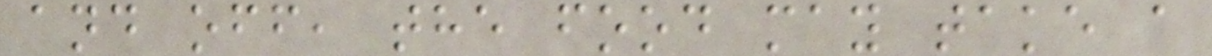and off, the food may take a
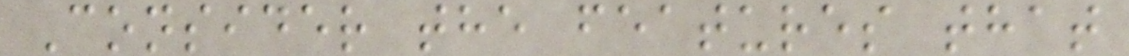Consider the features that
